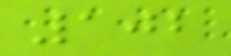102
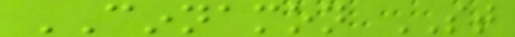CINNAMON ST
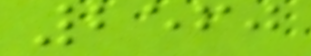2560
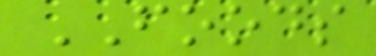FOODS
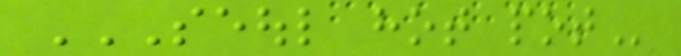SEOUL HOT POT
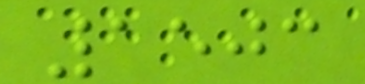1503
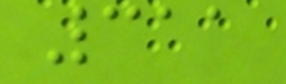311
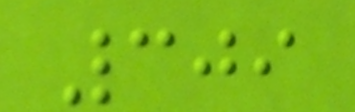309
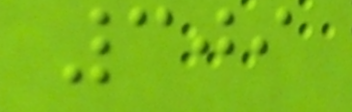309
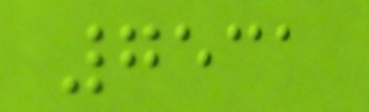7531
